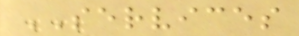SERVICES
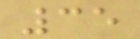35
